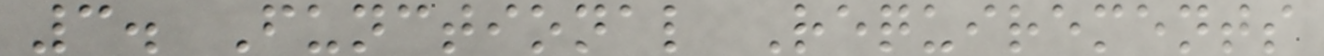3. Functional Requirements
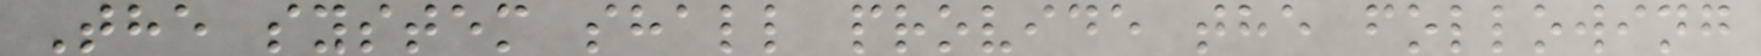The system shall provide the following
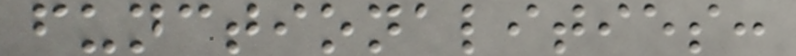functionalities:
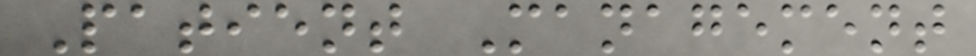Patient Management
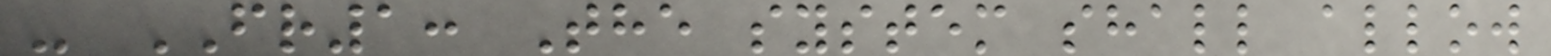- FR1: The system shall allow
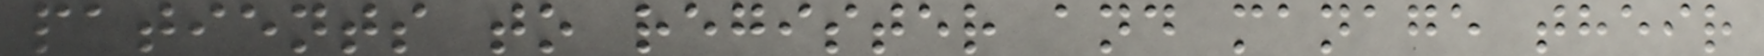patients to register and manage their
